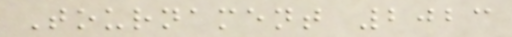Tournament 2023
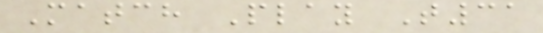Match Play T31
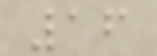16
